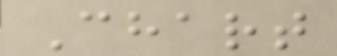Chart
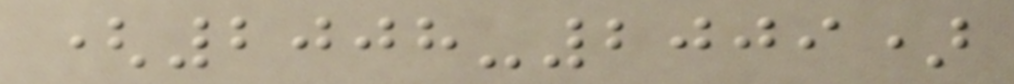(2008-2009)
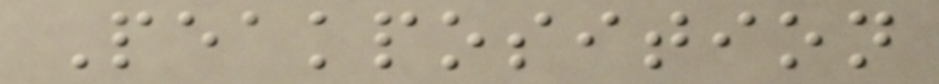Peakposition
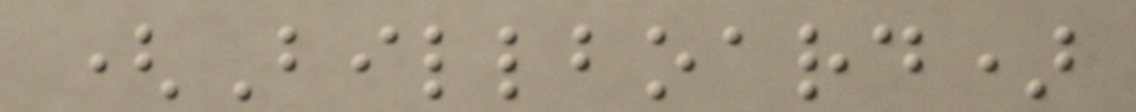(Billboard)
